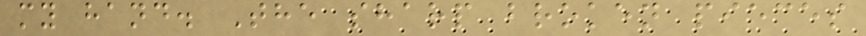my hand. The sharp broken pieces
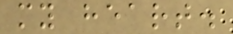my heart.
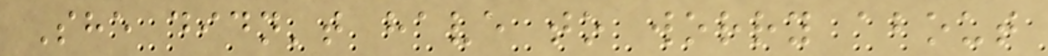She didn't have to worry about
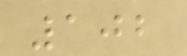102
